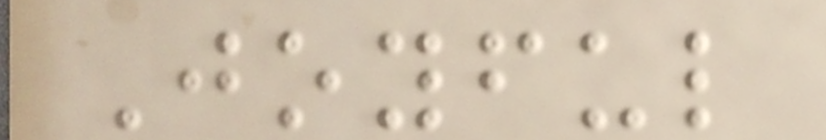Joyful
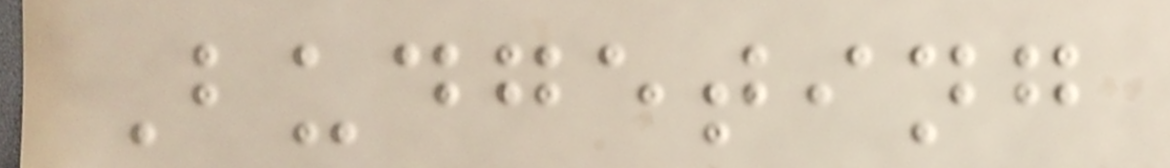Budgeting
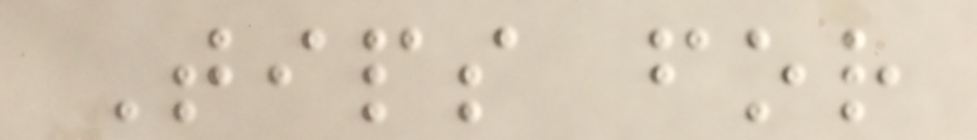Tips for
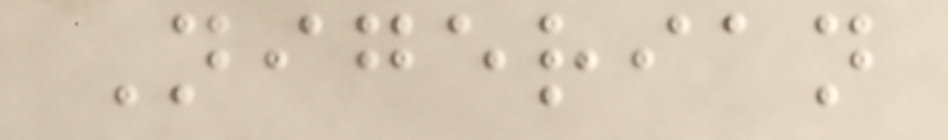Nigerian
